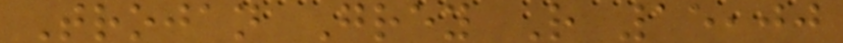Trojan Grey R 15,00
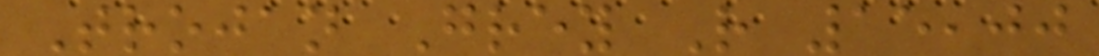Trojan Grey R 15,00
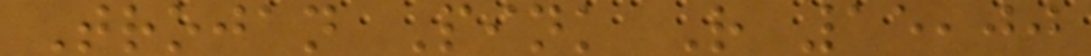Trojan Pink R 15,00
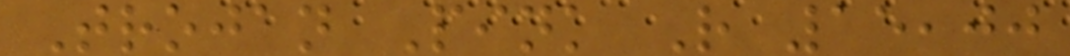Trojan Pink R 15,00
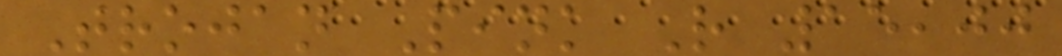Trojan Pink R 15,00
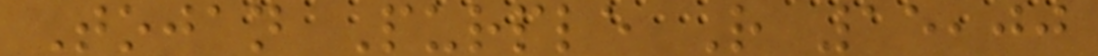Tojan Purple R 15,00
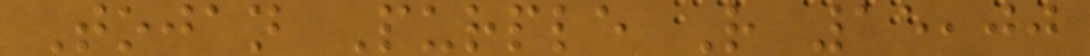Tojan Purple R 15,00
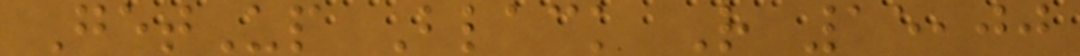GetUp Black R 15,00
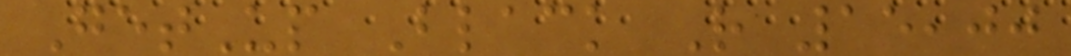GetUp Black R 15,00
